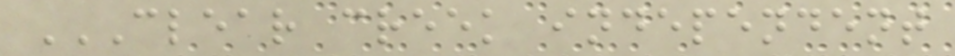CLEAR CREEK INDEPENDENT
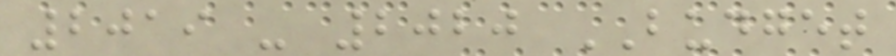2019 - 2020 BUDGET
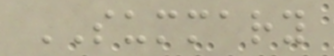SUMMARY
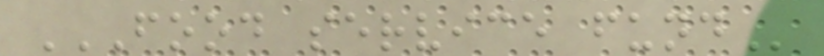FOOD SERVICE FUND
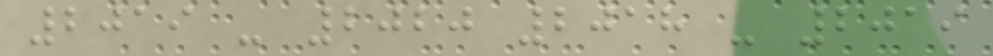2019 - 2020 2018 - 2019
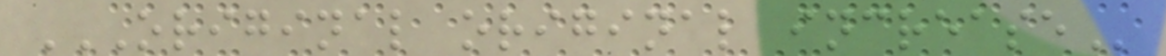ORIGINAL ORIGINAL INCREASE
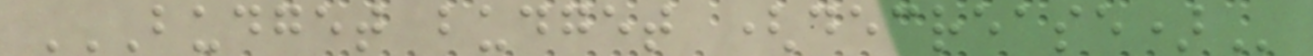BUDGET BUDGET (DECREASE)
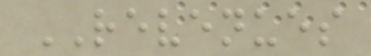REVENUES
